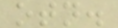otn.
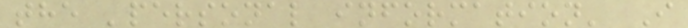the 'personal information' I
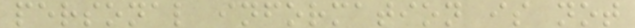personal information is not
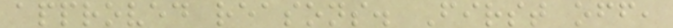approved reasons. First off,
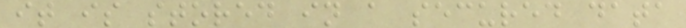it is stored in a secured data
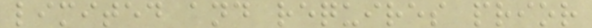limited and requires prior
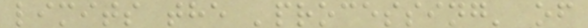limits the 'processing' of
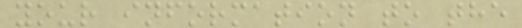your information to the
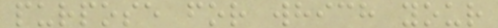purpose for which your
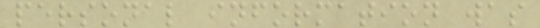personal information was
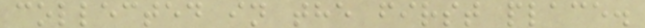collected in the first place.
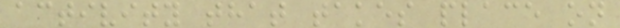activity that takes place on
